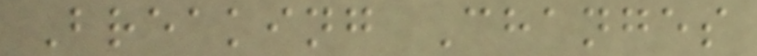Breaking Changes
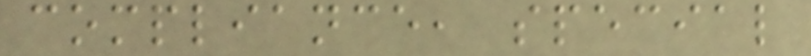compliance, special
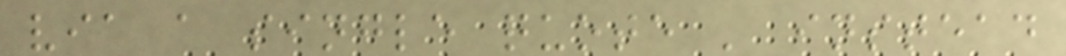via a single quote ' instead
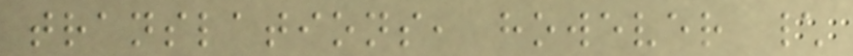translations, however \
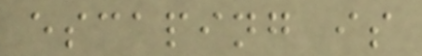escaping is
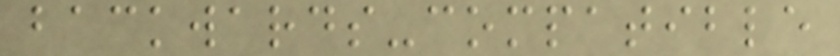backwards-compatible
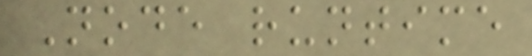Node runtime
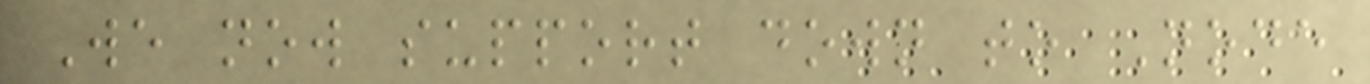We now support down to Node
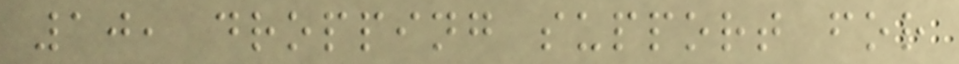10, dropping support for
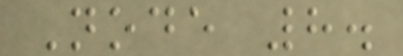Node 8.
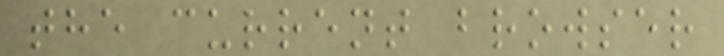the current browser
